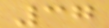37
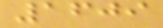1609
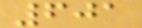601
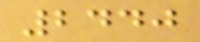2440
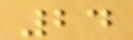24
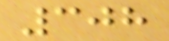308
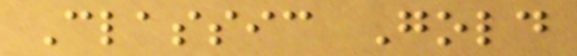Classic Gold
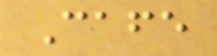Cafe
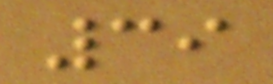39
